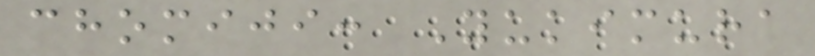chomiji: Yukimura
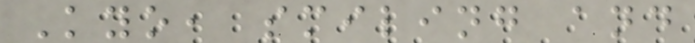Kyo, smiling and
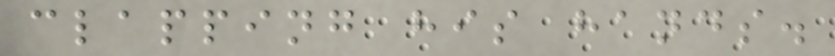clapping his hands.
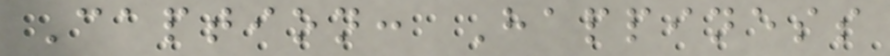Caption: Happiness
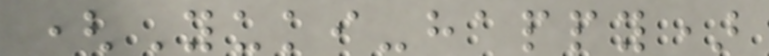(Yuki-happy)
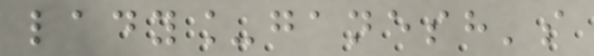lady_ganesh's
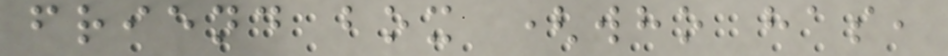friend box (who has,
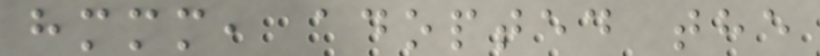hmmm, adopted the
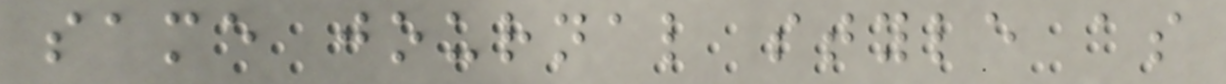same journal style as
